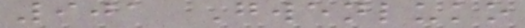901 Gwenluko
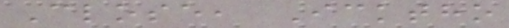Close, Icktho
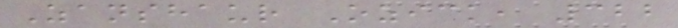Zanshaur Ozick, 322
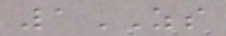1ZS
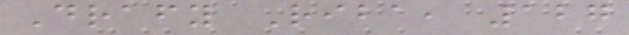Drafy Riba, 127
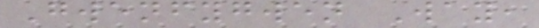Gwenfygwen Way,
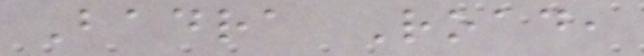Badra Road,
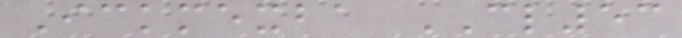Ickmexba CL53
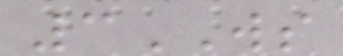3WS
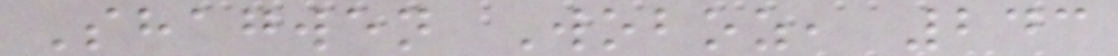Shagwen Woboz, 243
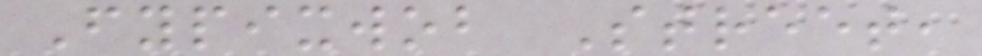Fypixwob Street,
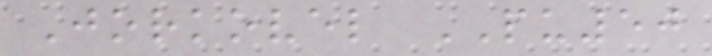Jorkovel PU50
